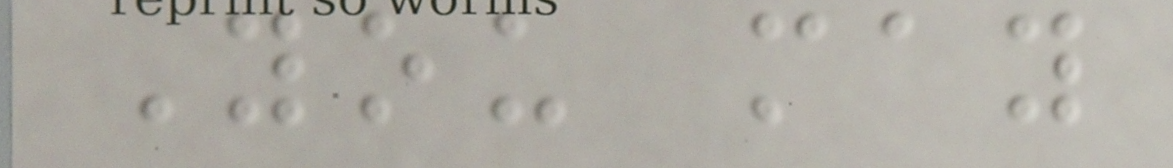You may
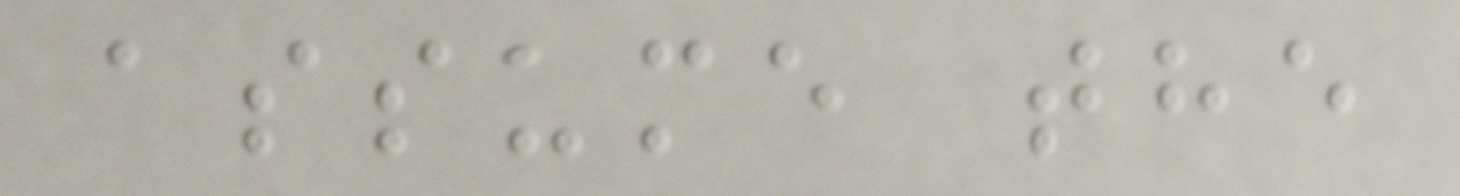assume the
